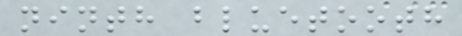ninth bluetooth
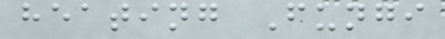heating Fungi
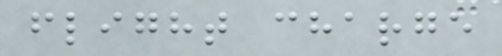flight charge
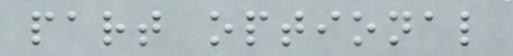part optional
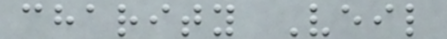charity Veil
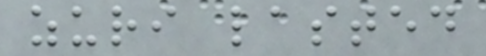zuri lasted
